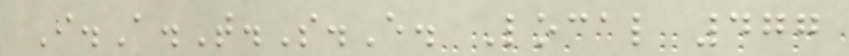I.A.T.S.E. Local 477
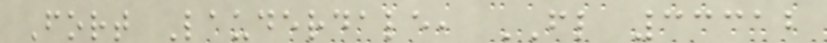Fort Lauderdale, FL 33312
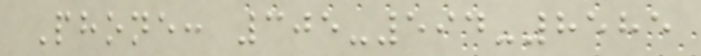Phone: 305-594-8585
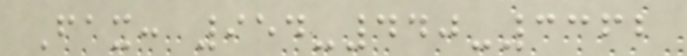Fax: 954-440-3362
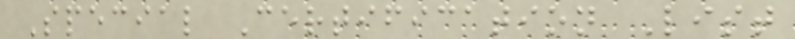Special Certification List
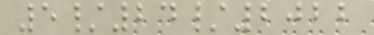5/24/2022
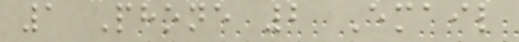1 Phone 2 Email
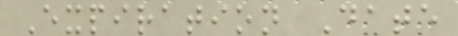Expiration Date
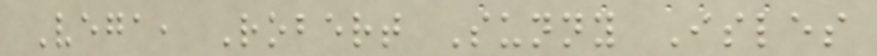Vega, Robert Sunny Isles
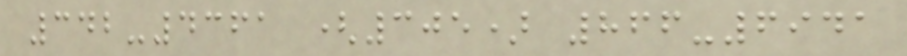342-4361 (305) 866-6941
